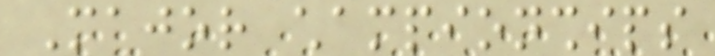Major championships
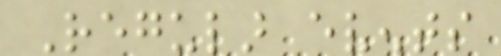Regular events
